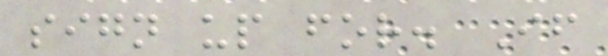sign up for. If
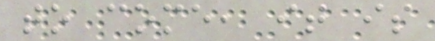to come, it is
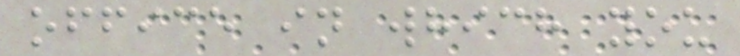office in which you
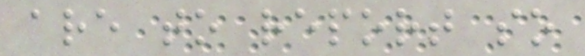are to report so
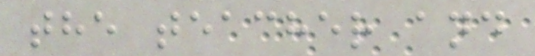the teacher and
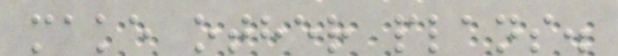make other plans.
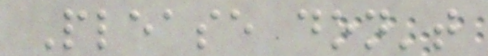Please don't
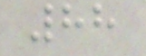88
